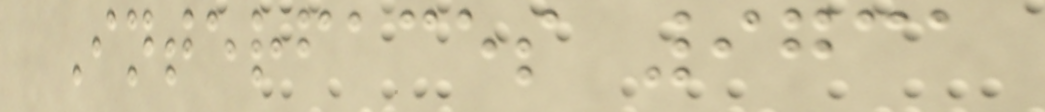Interfaces 9731
